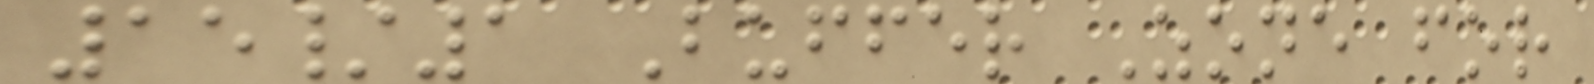15/1 Buffer Zone for
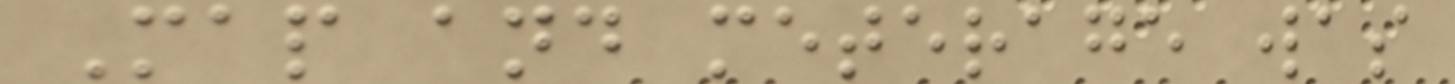Map and meterage was
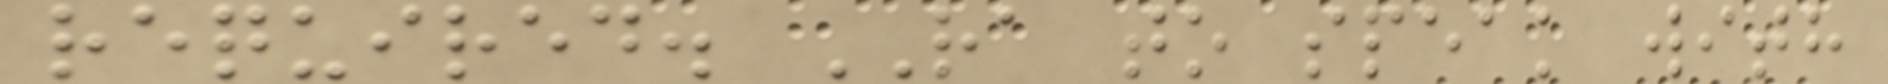required. RA to speak with
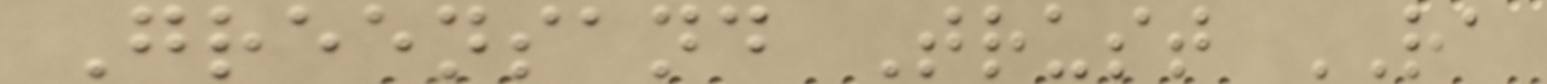Greensand Trust RA
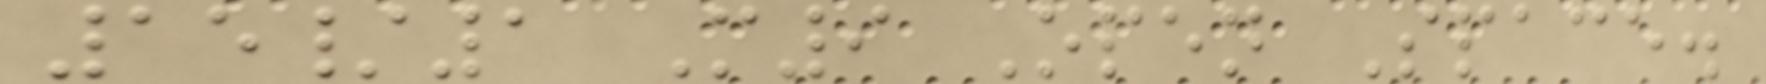15/1 M9 Open Space.
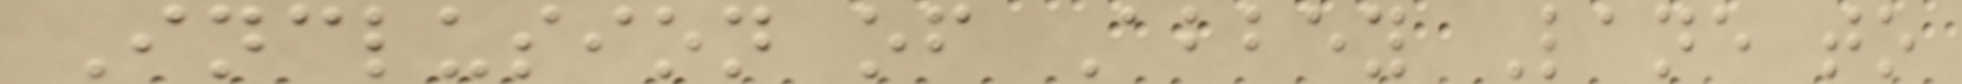Inclusion of Abbey Lane to
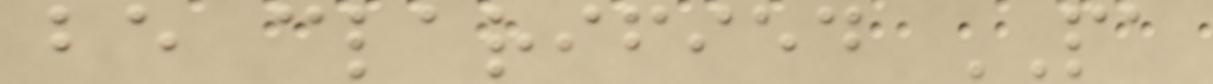be clarified PA
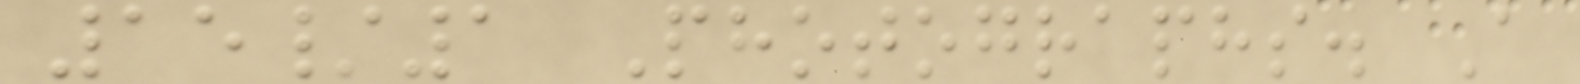15/1 Photographs. A
